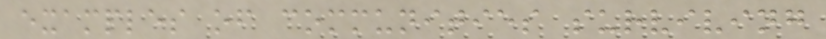examples of communities surviving
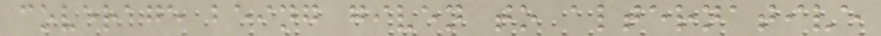coverage being given to alternative
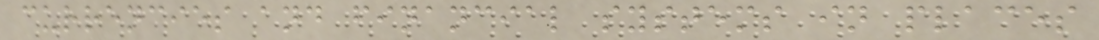currencies and financial systems in places
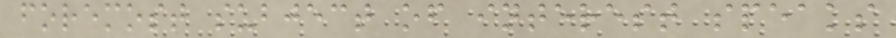foremost subject of interest speaks
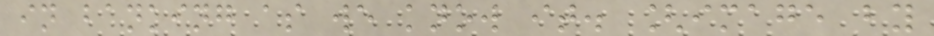in banking as we know it. [image by
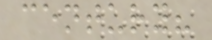century?
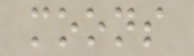moons
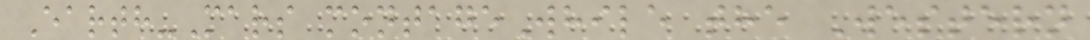Earth-Mars montageWhile the Western
